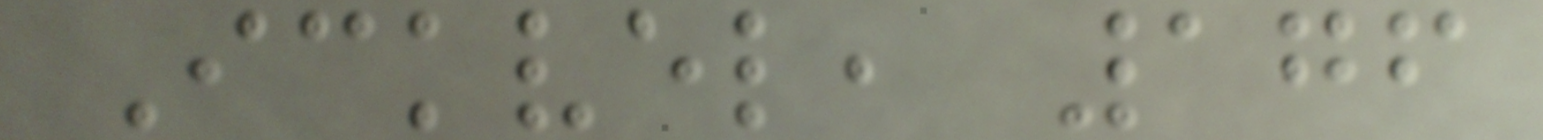Ickvel, 176
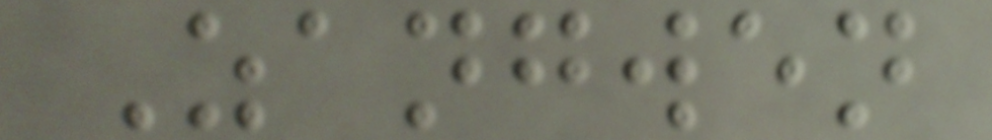Zangwen
